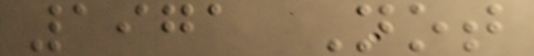1971 Not
